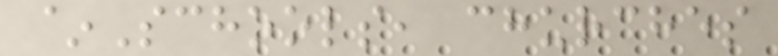~Schools, churches
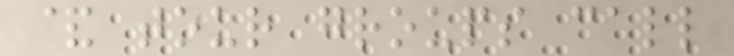& tour groups call
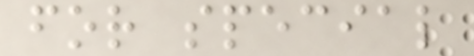for special
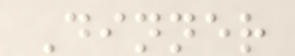Dinner
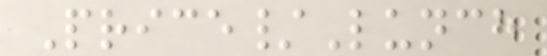Price/Lunch
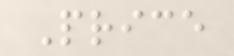Price
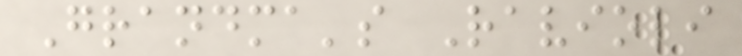Grandma's Ravioli
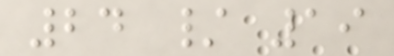24 / 19
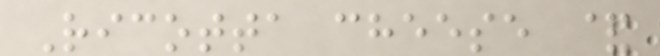Ricotta cheese &
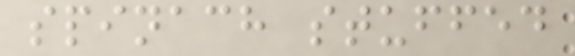spinach stuffed
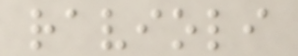ravioli
